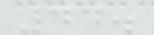44.
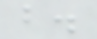b.
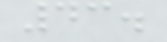43.
